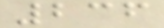236
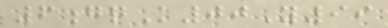6gqK00Y99
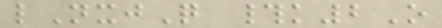lNxjQ #k2O
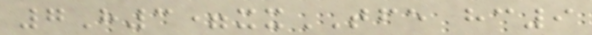7H3=xxTFE hc9
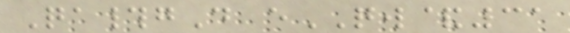Qa#gD eQW&31
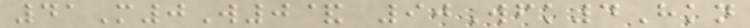41M0W0& 90Wfk4Hkn
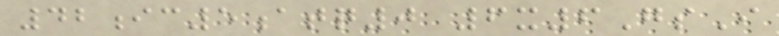42ic5atq0 6x6GsI
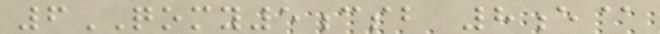6QOMY5csb 8e@
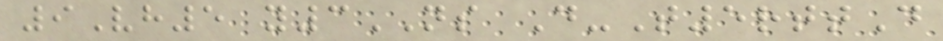9Vh5 y3NS D-T5rttD
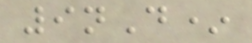9nD*
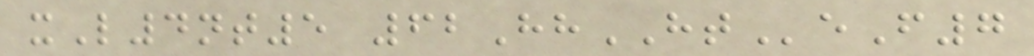xL4nt5 62HhHTeF7
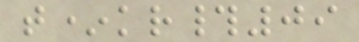t*kr#09
